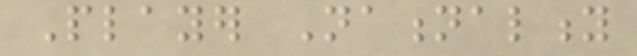Player Nationality
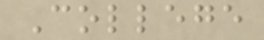College
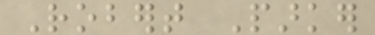Robert Parker
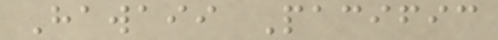Hawaii Pacific
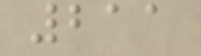211
